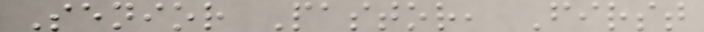Senior Pastor, First
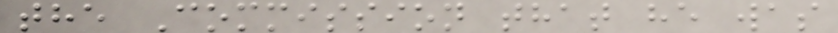the Commission that he was
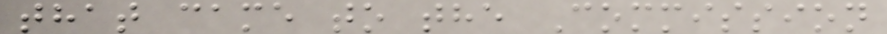that came to the Commission
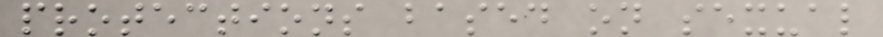protections based on sexual
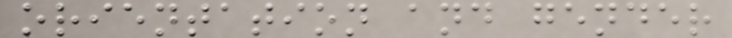orientation and gender
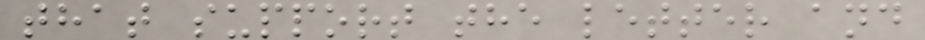that support the letter and
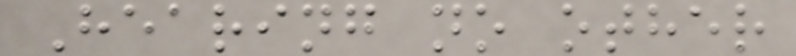Hearing no other
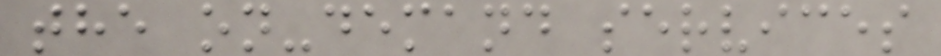the on-demand services
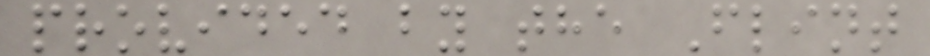provided by the Flint
